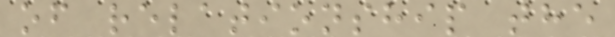of relationship the
